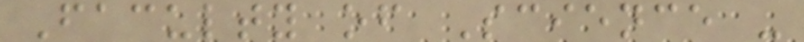Faculty of Science -
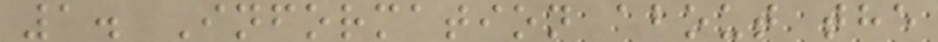1. Information about the
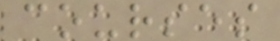courses
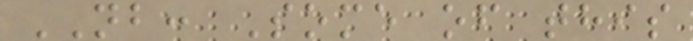NB: Some of this
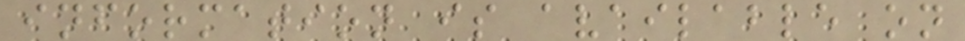information is available on
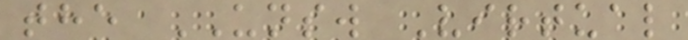the UNSW Virtual
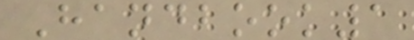Handbook1
